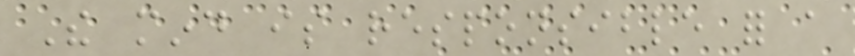The mind is responsible for a
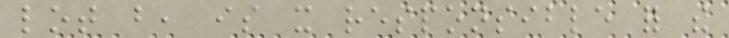lot but, is it responsible for the
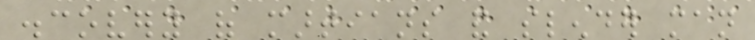discovery of martians and slender man
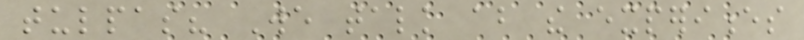tulpas? We talk about the experiences
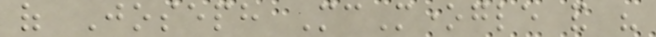of Joseph McMonegle and his
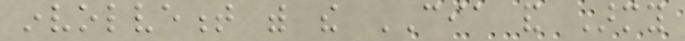involvement with the CIA and Army
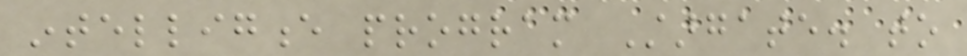intelligence program Stargate. to
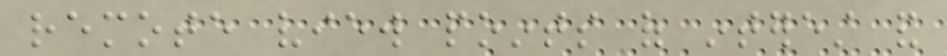remote view points of interest and
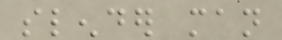slender man
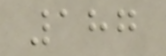187
